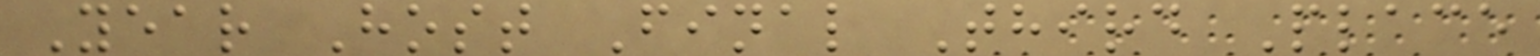Year Host Final Third Place
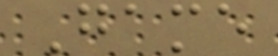Game
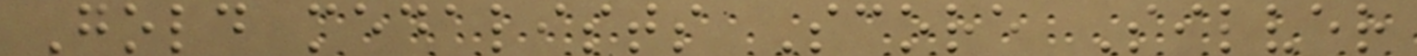Gold medalists Score Silver
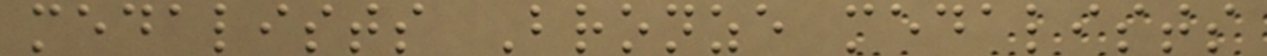medalists Bronze medalists
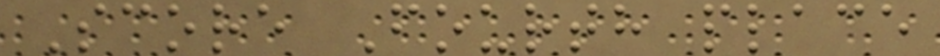Score Fourth place
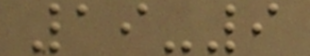19-9
